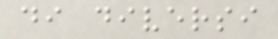di diversi
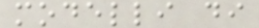modelli di
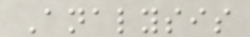Analysis
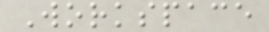Workspace
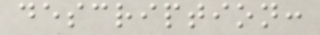description:
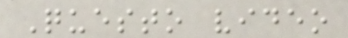Questo video
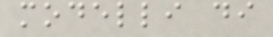modelli di
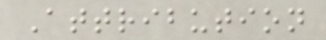Attribution
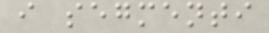i segmenti
